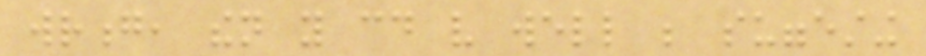wrong, then you could very well be suggesting
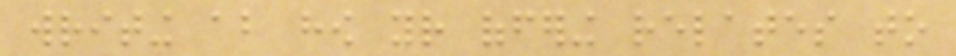writing about how your offering relates to
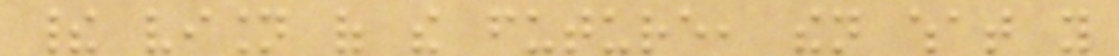their vision of the future, then what you
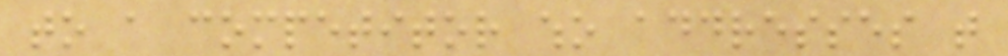to a competitor who addresses that
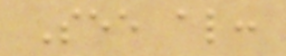See also:
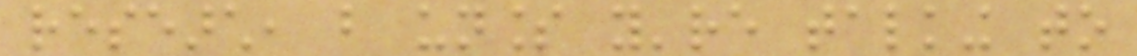research, but unless you're talking to
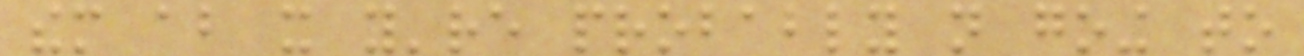them about it you're probably not going to
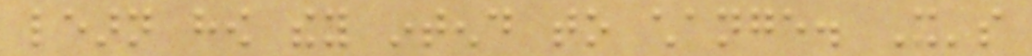learn how they intend to change. It's
